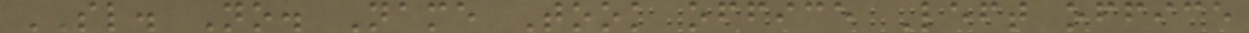SL. No. Name Took office Left office
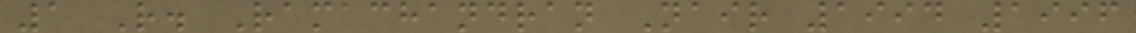1 R. Ramachandran Nair 1994 1996
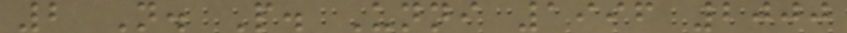2 N. P. Unni 1996 2000
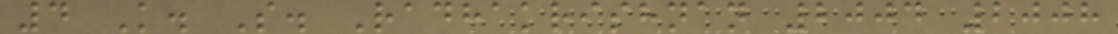4 K. S. Radhakrishnan 2004 2008
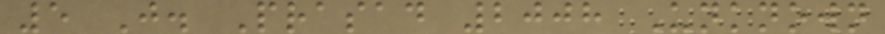5 J. Prasad 2008 Unknown
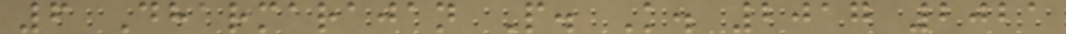6 Dharmarajan P. K. 2017 2021
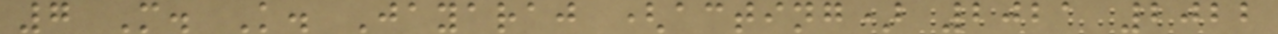7 M. K. Jayaraj (acting) 2021 2022
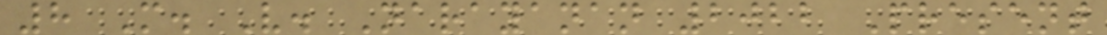8 M. V. Narayanan 2022 Present
